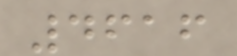4616
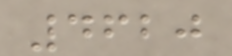4620
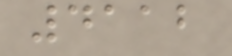4112
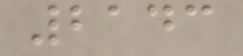2143
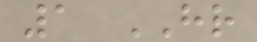1 HR
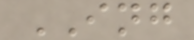ING
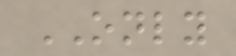ONLY
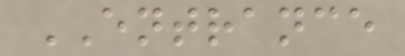ENTRANCE
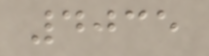4035
